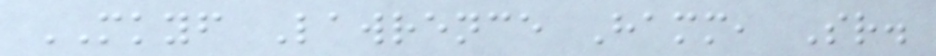MKYF Lawrence Hamm, Sr.
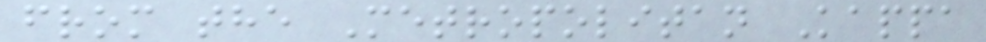from the Metropolitan Kappa
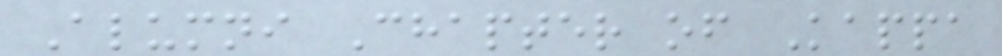Alumni Chapter of Kappa
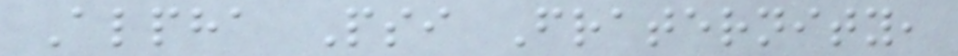Alpha Psi Fraternity,
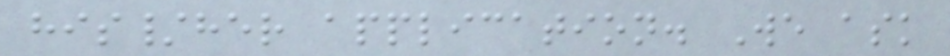his/her application. We ask
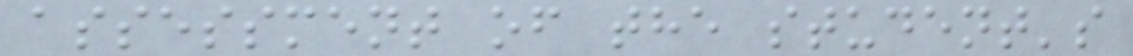assessment of the student's
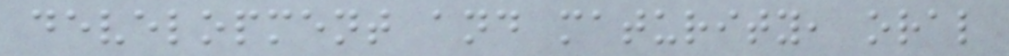development and maturity, oral
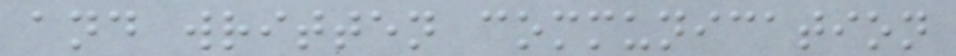and written communication
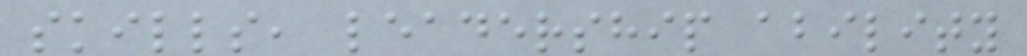skills, leadership ability
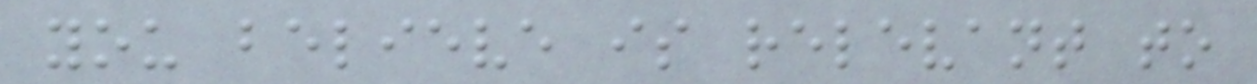you believe is relevant to
